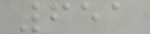651
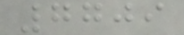7709
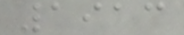1913
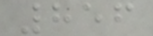856
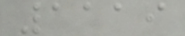1119
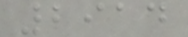2914
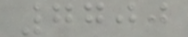7700
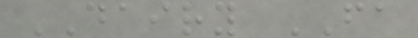DAIRY FA
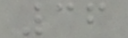36
